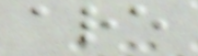are
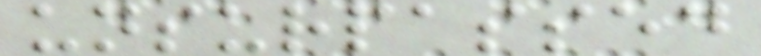unsurpassed
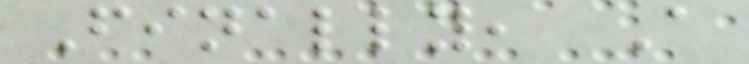Finally, A
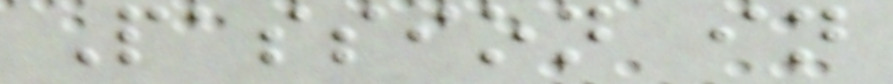Passion in
